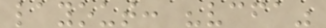layout: "vcfa"
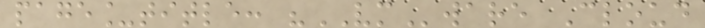page_title: "VMware Cloud
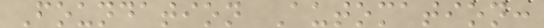Foundation Automation:
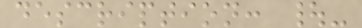description: |-
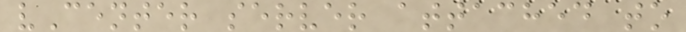vCenter server attached to
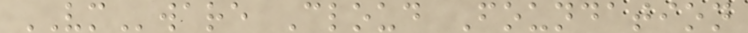VMware Cloud Foundation
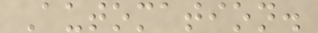Automation.
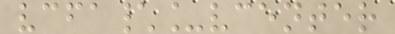vcfa\_vcenter
